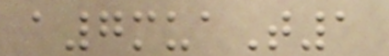a7muaT1
